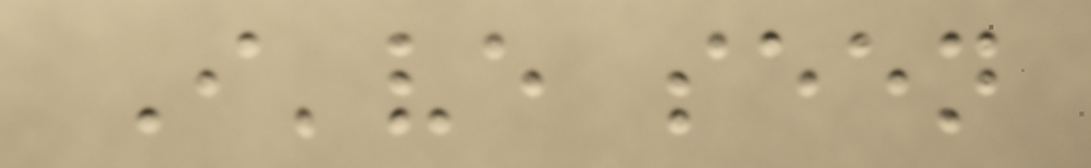I've seen
